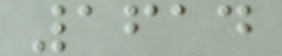1614
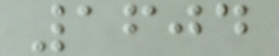1604
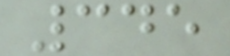345
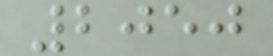2050
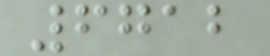6712
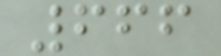666
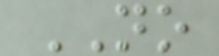NO
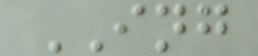ING
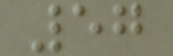57
